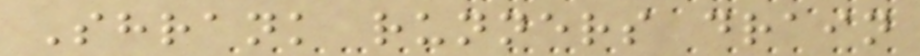Shrank runners drain
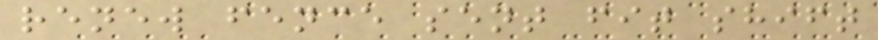renew fence sent fit shift
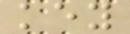key
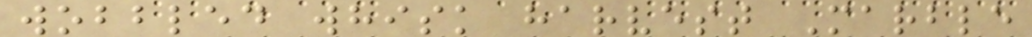wobbled whisk harvest Marble
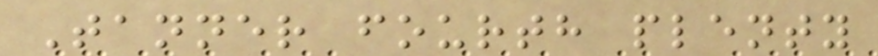Tanner fourth plenty
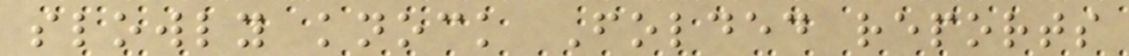slowly knock Folded reports
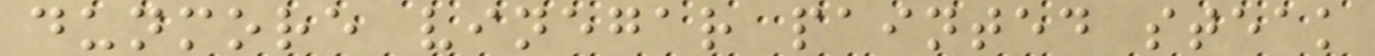dunmore vinegar painted steak
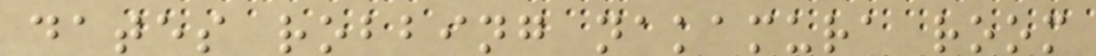dates robbing nakamura room
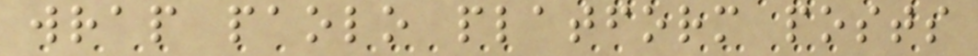wrap paolo platform posts
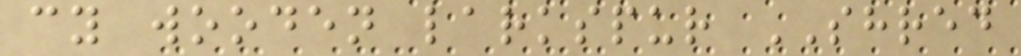cy wooden larkspur SHRED
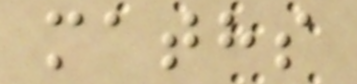maths
